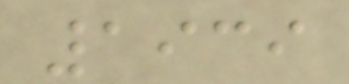1939
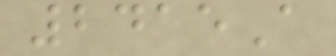2415A
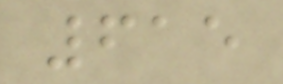615
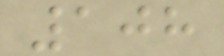108
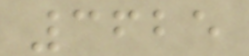3625
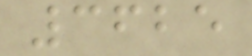3625
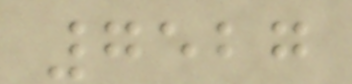7527
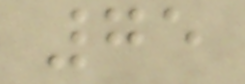75
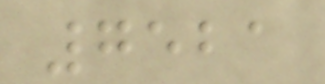7521
